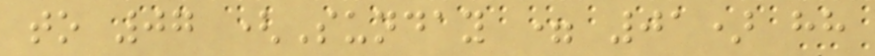to 07 (Sunday = 01) hh
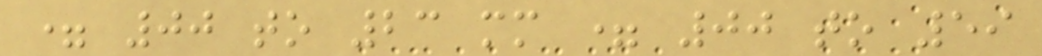= 00 to 23 mm = 00 to 59
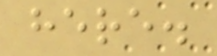here.
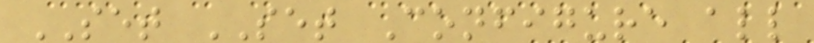SET SET Configure all
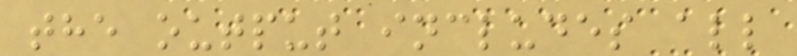the output includes all
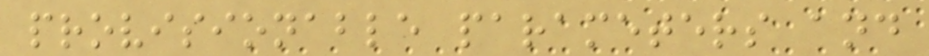provisionable parameters and
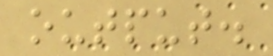output.
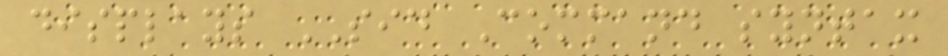displays SID Command syntax
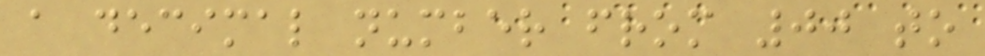a decimal number from 00 to
